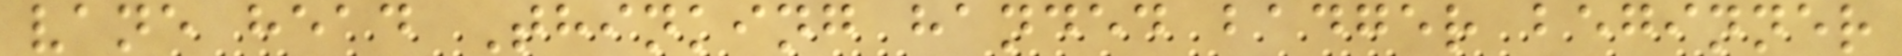vane head Thinking handed badger beginner
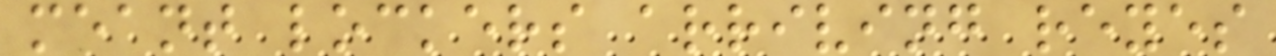meant lockers arriving reyes
